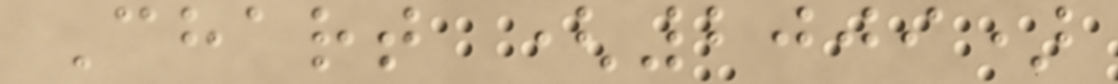Chart (2009)
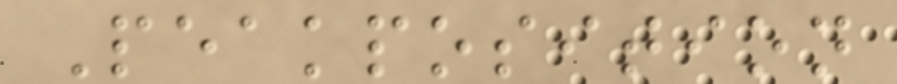Peakposition
